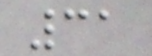31
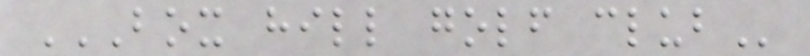BOX HILL GOLF CLUB
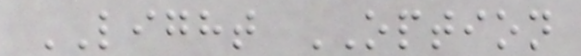LIGHT OPTION
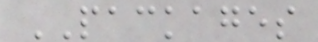PACKAGES
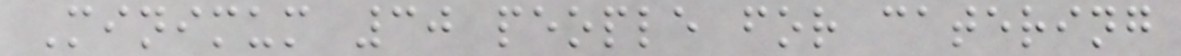Minimum 30 people for catering
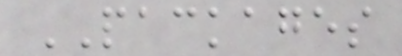PACKAGES
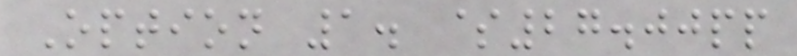Option 1. $27.00pp
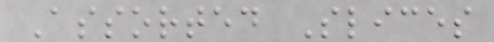Assorted Slices
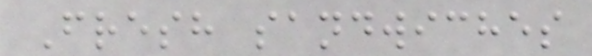Fresh sandwiches
